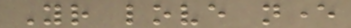Your love never
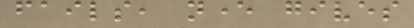fails, never gives
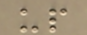up
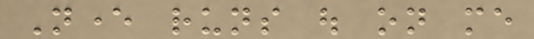Never runs out on me
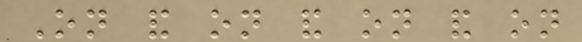On and on and on and on
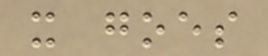it goes
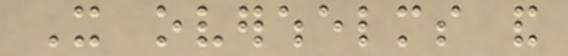It overwhelms and
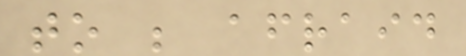to be afraid
